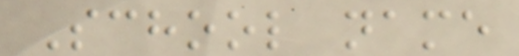School name
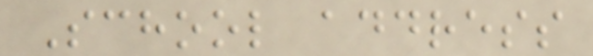School address
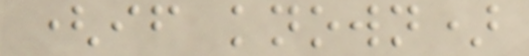(if known)
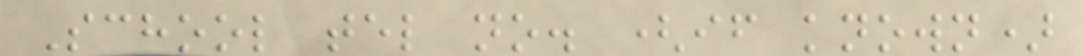School tel no. (if known)
